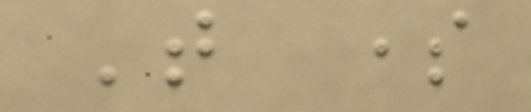That some
